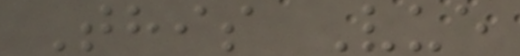This Vue
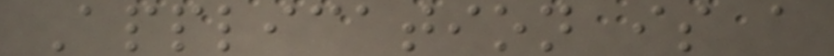Application is a
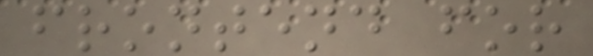frontend for
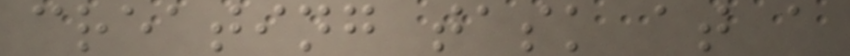creating task at a
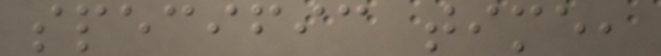specific time,
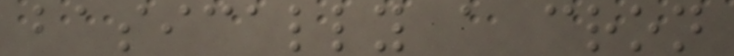basically a cron
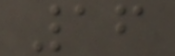16
